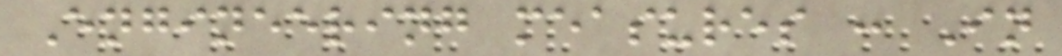Engineering measures : In
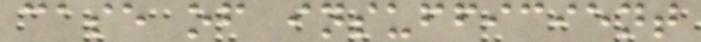case of insufficient
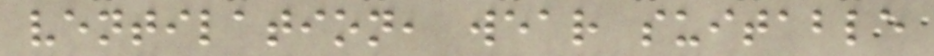ventilation, wear suitable
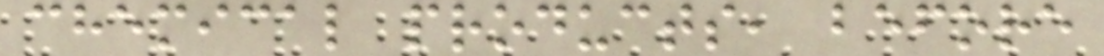chemical products, before
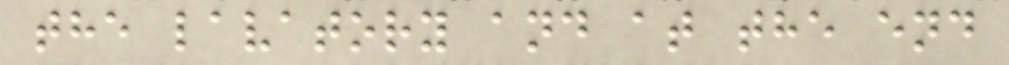the lavatory and at the end
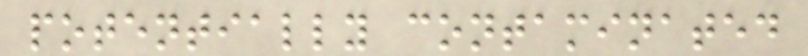potentially contaminated
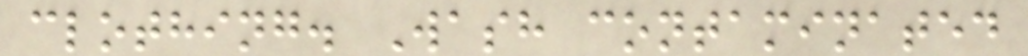clothing. Wash contaminated
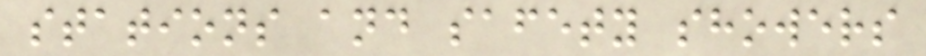stations and safety showers
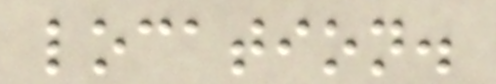location.
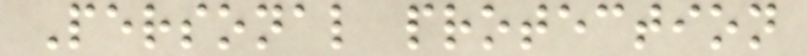Personal protection
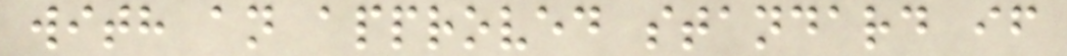with an approved standard if
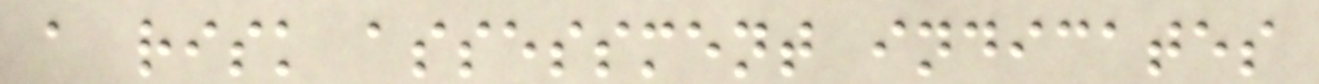a risk assessment indicates
